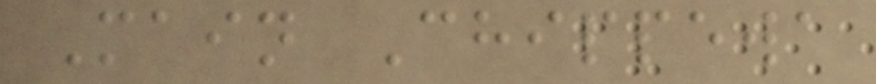Main Chippewa
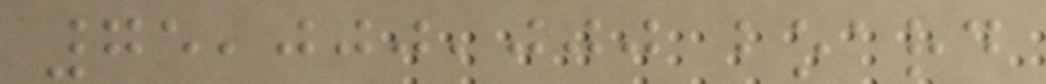75,000,000 board
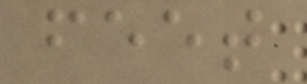feet
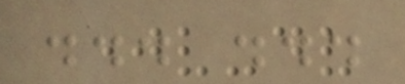... ...
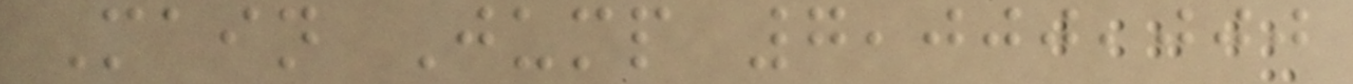Main Jump 7,000,000
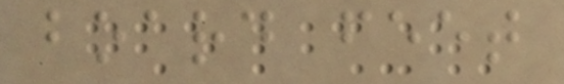board feet
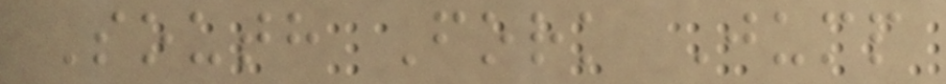South Fork Jump
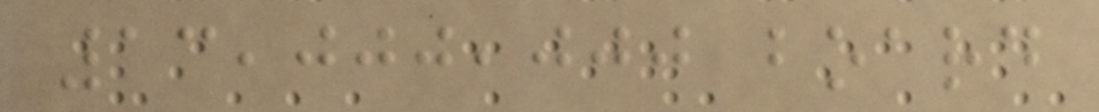13,000,000 board
